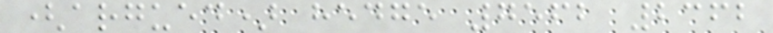(argued) hedge 7562 2362
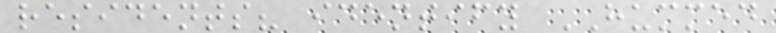residents? identify HUMMED
